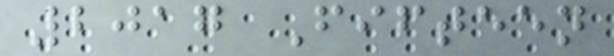2017 Fifteen
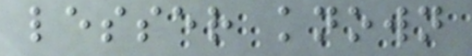lesser known
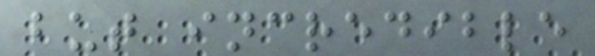but incredible
